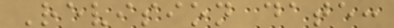Revision date:
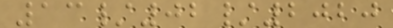13/02/2020
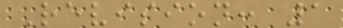Revision: 1
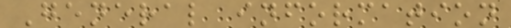General information
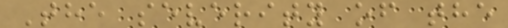The severity of the
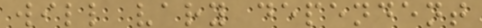will vary dependent
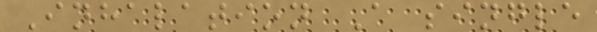Inhalation A single
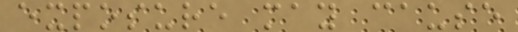exposure may cause
